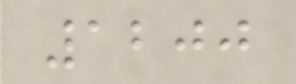1200
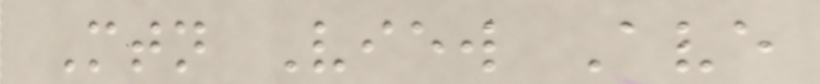Mtn View Ave
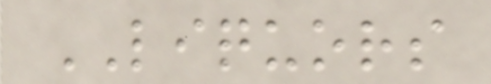LIQUORS
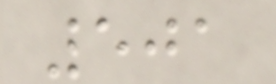501
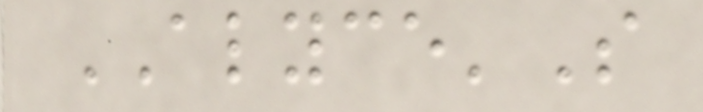ALYCE'S
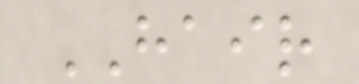HAIR
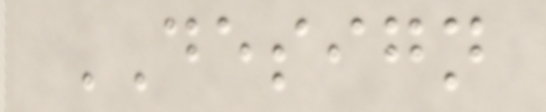DESIGN
